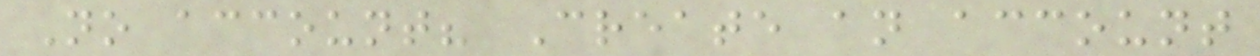No account? Create an account
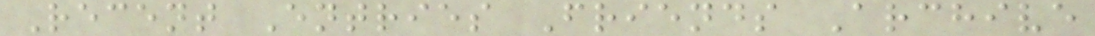Recent Entries Friends Archive
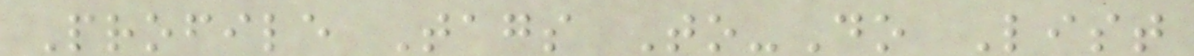Profile Tags To-Do List
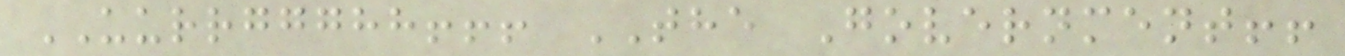UURRGGGHH!!! THE Government!!
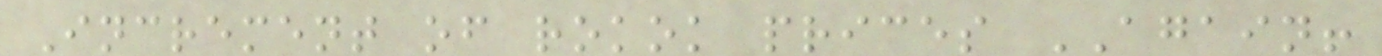Increment of rokok prices AGAIN!
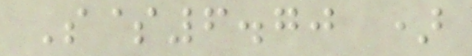S$6.70 )
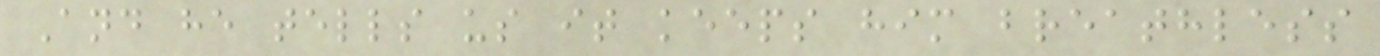And he tells us it keeps him breathless
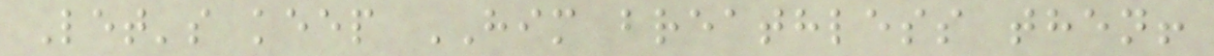Let's keep HIM breathless then!
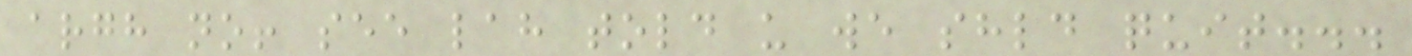argh no! see lah told u we shld quit...
